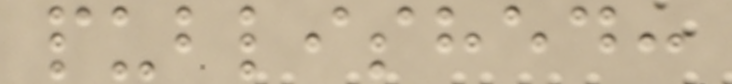published:
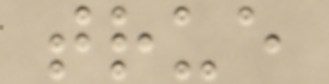true
